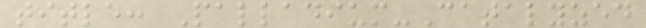title: Palladium-Catalyzed
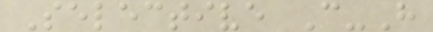Selective C-H
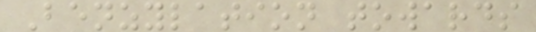Benzylation towards
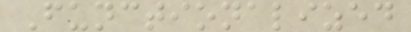Functionalized
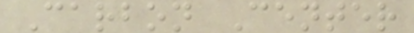Carbon Center
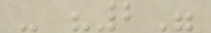- "2"
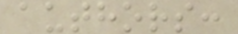authors:
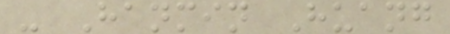- Hanmin Huang
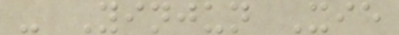- Yinjun Xie
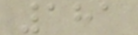181
